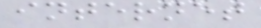internet
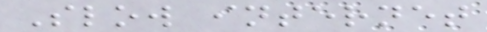Slow internet
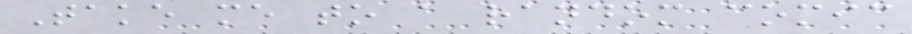Take me to a random comic
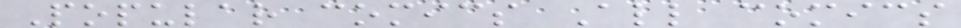Popular comics All comics
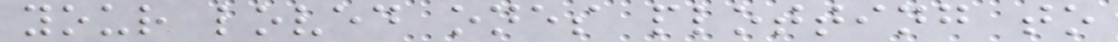your loved ones plotting to
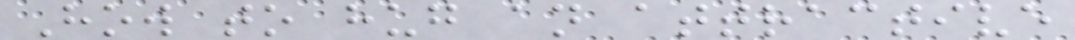How to hug an attractive
